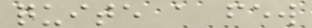quite a few
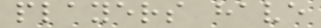players have
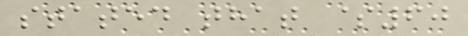stated that $60
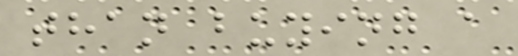than buying a
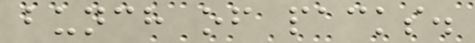bunch of packs.
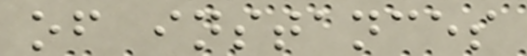of instances
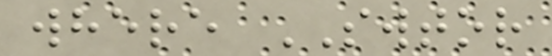where SWTOR
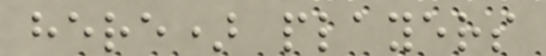here) players
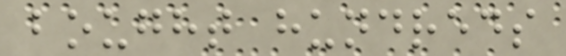bought hundreds
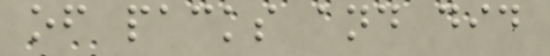of packs and did
